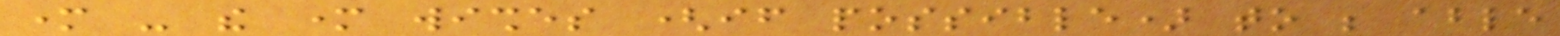mother - the mother wishes (if possible) to be able
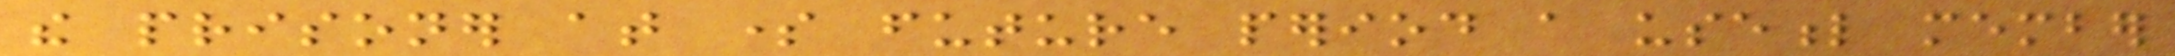the prisoner at some future period a useful member
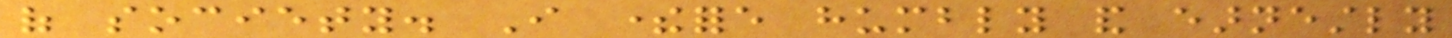of society. I therefore humbly and earnestly
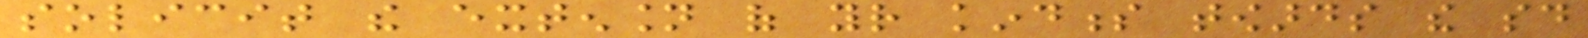solicit the extension of your kindness towards the said
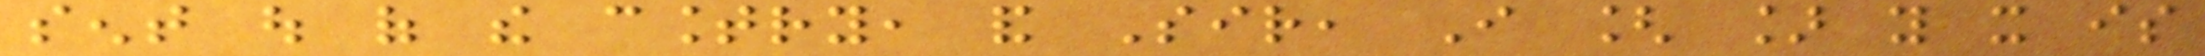sent out of the country, and Sir, I [ ] you it is
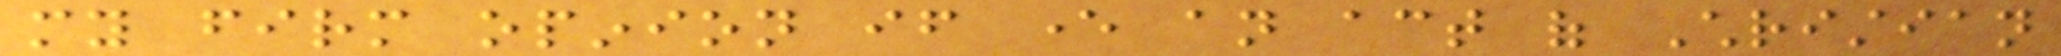my firm opinion if ever an act of Christian
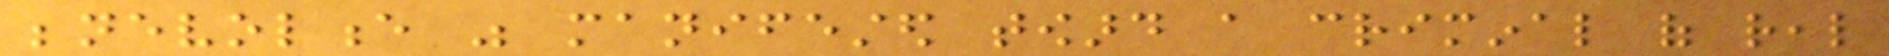benevolence was manifested toward a criminal of real
